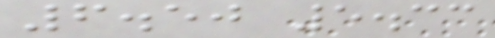6.50 5.33
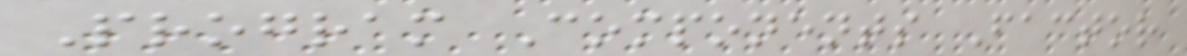Program Components Factor
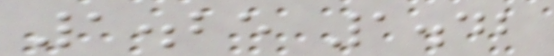1.25 1.42
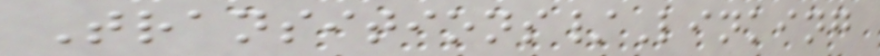Transitions/Linking
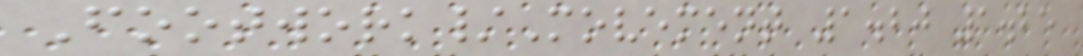Footwork/Movement 1.20 1.25
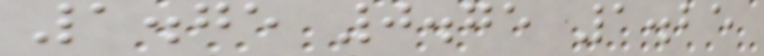1.75 0.75 1.25
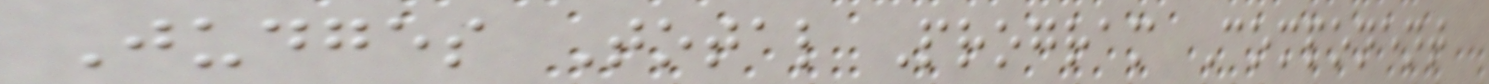Judges Total Program Component
